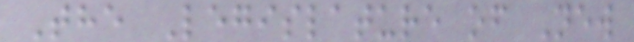The Legislature of New
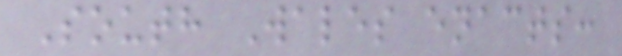South Wales enacts:
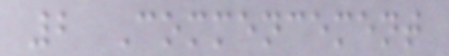2 Commencement
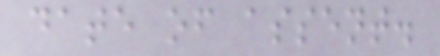date of assent.
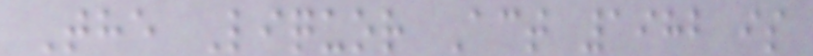The Liquor Act 1982 is
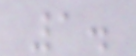1.
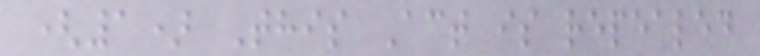(1) This Act is repealed
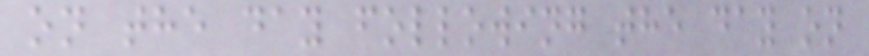on the day following the day on
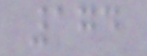174
